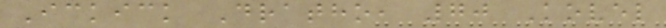Ickick Dratho, 70 Kovel
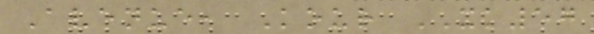Avenue, Kour XK57
